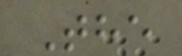The
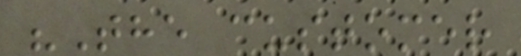"The customer
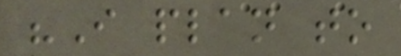"I plan to
